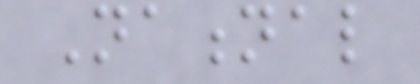National
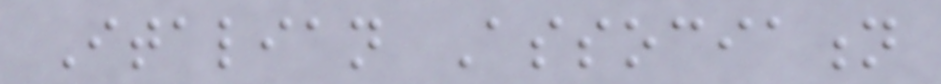Italian Association
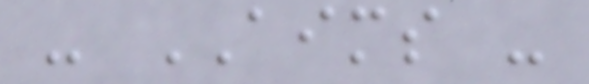- AIMS -
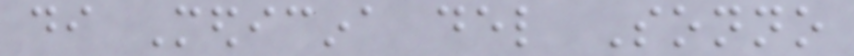di Medicina del Sonno
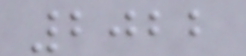2022
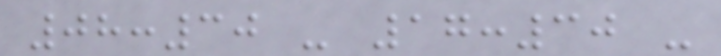08:30 - 17:30 -
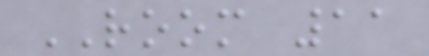ROOM 11
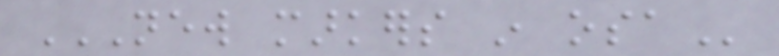NEW MARKERS IN OSA
